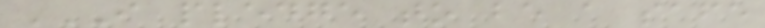I PLEDGE TO BE A SAFE
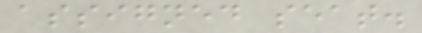assigned seat.
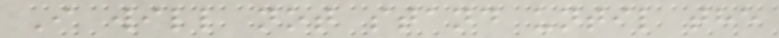I will not stand until the
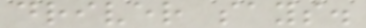driver says.
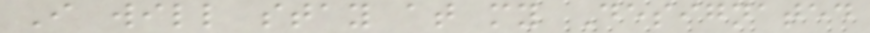I will stay at my Designated
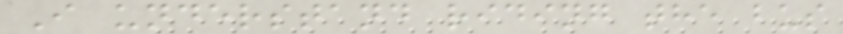I understand riding the bus
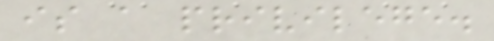is a privilege.
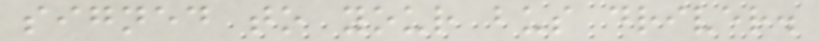signed to your bus driver.
